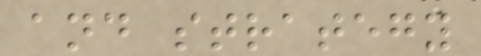and strategy
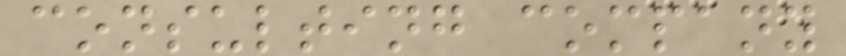consulting company
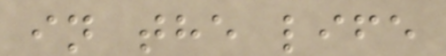in the life
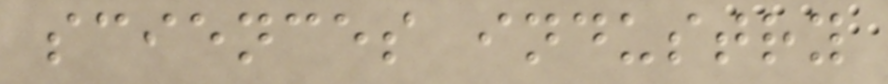sciences industry
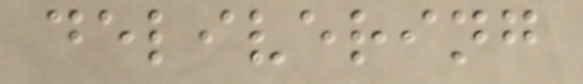delivering
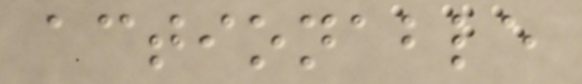actionable
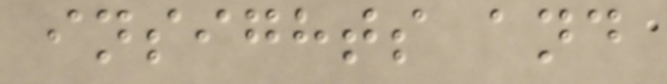insights and
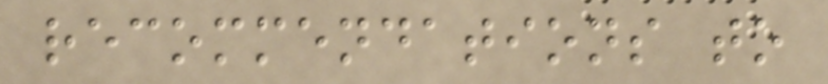recommendations to
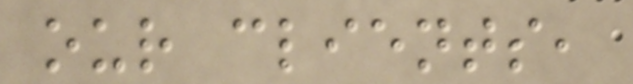our clients,
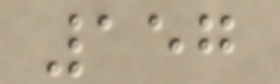157
